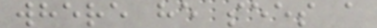where he sees a
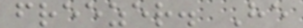freezer. He
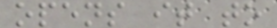opens it to
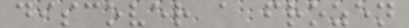discover a frozen
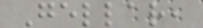Gellar,
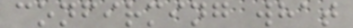confirming what
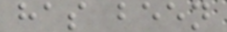has been
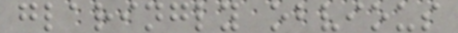glaringly obvious
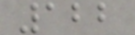122
